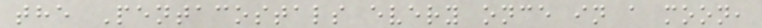the Pentacostals every once in a moon,
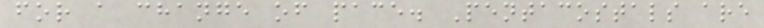for a change of pace. Pentacostals are
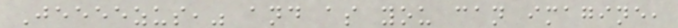Jeeeezus," and as you can imagine,
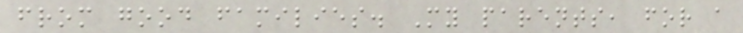from good families. My parents, for a
